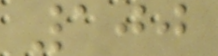100
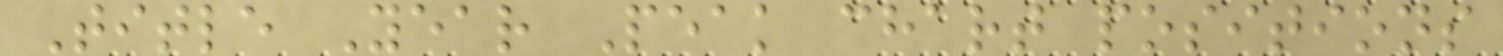Title Year Peak chart positions
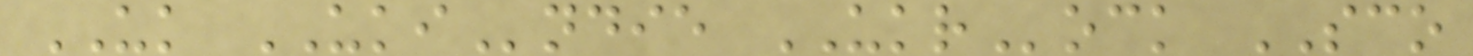UK UKIndie UKRock SCO
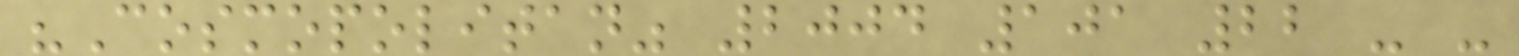"Cosmopolitan" 2004 101 22 - -
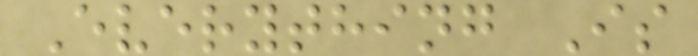Everything Is
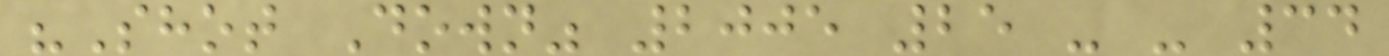"Shot Down" 2005 25 - - 34
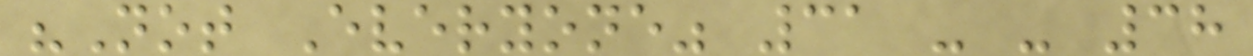"Not Everyone" 31 - - 38
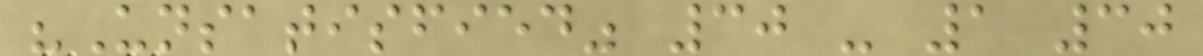"Unsatisfied" 30 - 1 30
